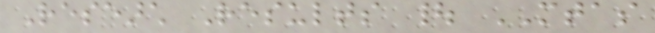Research Results | MTAS
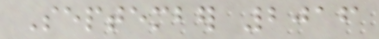September 2016
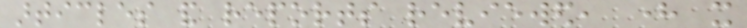articles and reports reviewed, here it
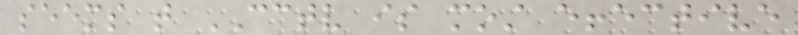seems that CCTV is most effective
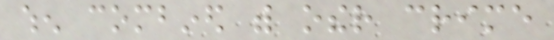when combined with other crime
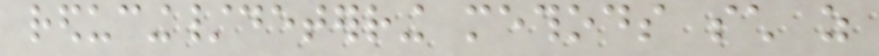reducing/deterring methods such as
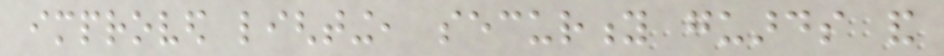improved lighting, security guards and
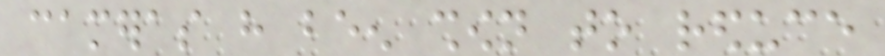cameras have been shown to reduce
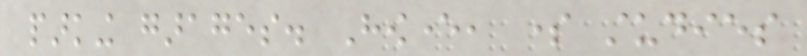parking garages. However, some studies
